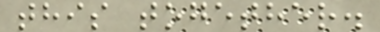this together.
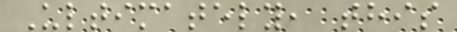Ultimately, this
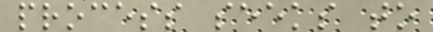process seeks to
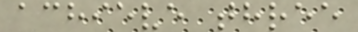achieve three
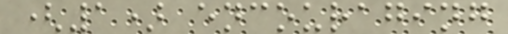(1) encouraging
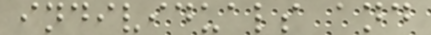individuals and
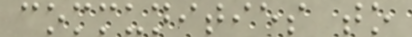communities to
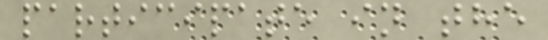participate in the
